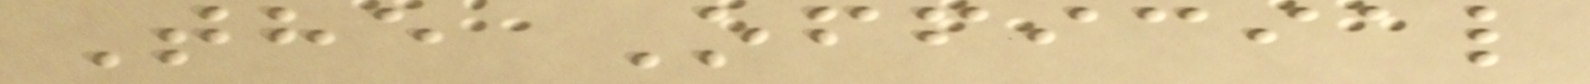The Official
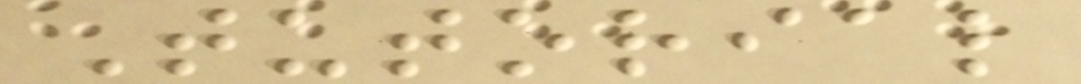Tutorial
